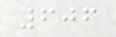606
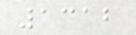1312
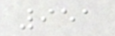951
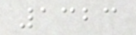1323
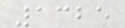1325
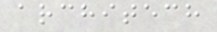architech
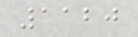1120
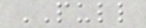PULL
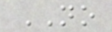NO
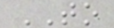TO
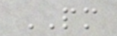PM
